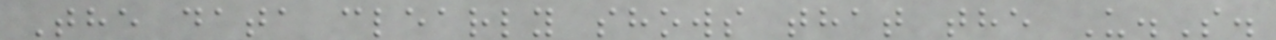The data clearly shows that the U.S.
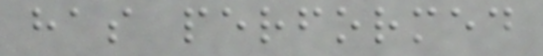has performed
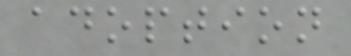adoption
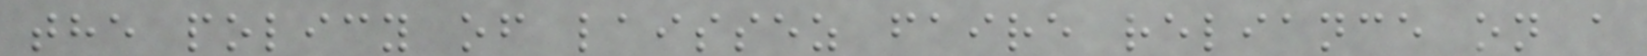the policy of laissez faire reliance on a
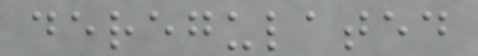deregulated
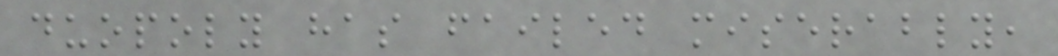duopoly has failed miserably,
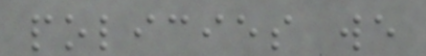policies we
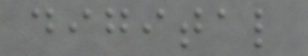digital
